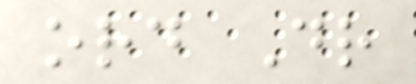ord Dr
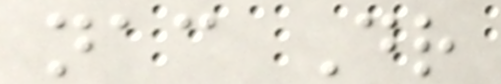nac Dr
